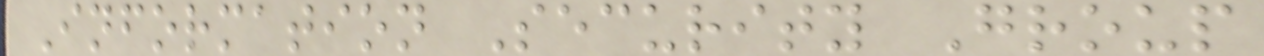Information Security Group
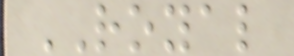ROYAL
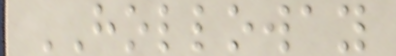HOLLOWAY
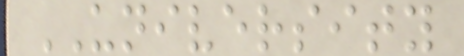UNIVERSITY
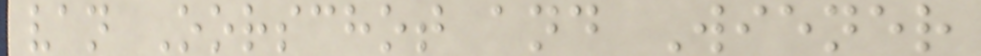van Oorschot and Wiener
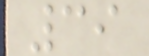39
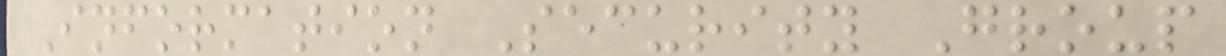Information Security Group
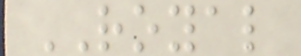ROYAL
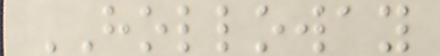HOLLOWAY
